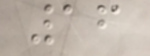16
